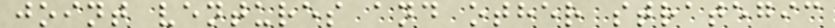joint ventures and other strategic
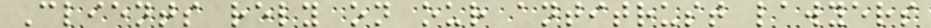Clients rely on our antitrust lawyers
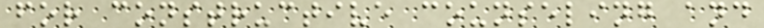for constructive counseling and
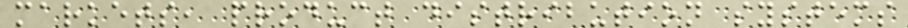markets, product distribution systems
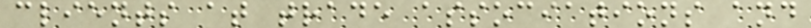clients at trade associations and
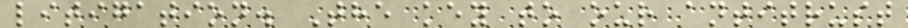litigation. The key to our antitrust
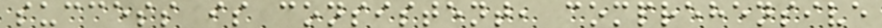success is consistent, comprehensive
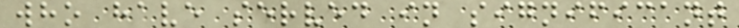who have served in significant
